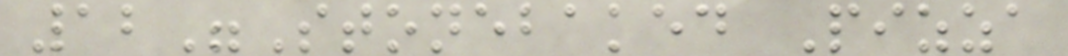12"Stonebaked Pizza
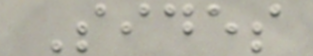Sides
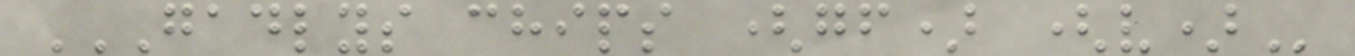GADLYS CHIPS (GF) (V)
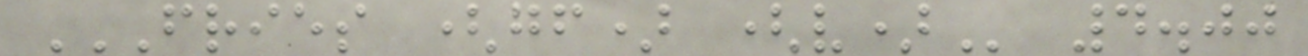FRIES (GF) (V) 4.00
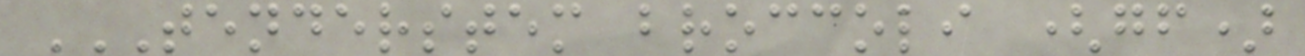TENDERSTEM BROCCOLI (GF)
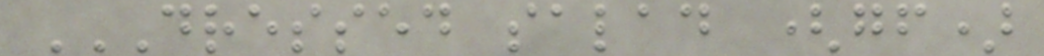DRESSED SALAD (GF)
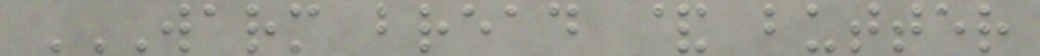WARM BREAD & BUTTER
